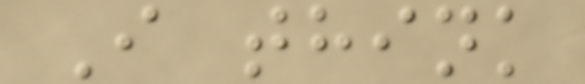I think
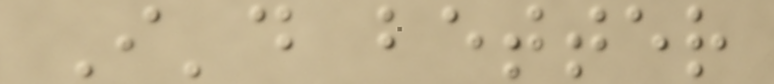I'd better
